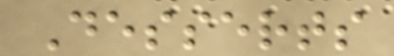Desserts
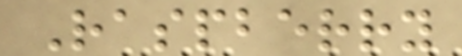Raspberry
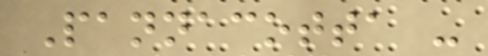Pannacotta -
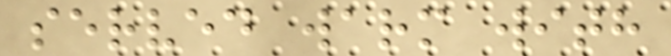served warm with
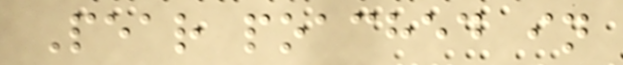Pear poached in
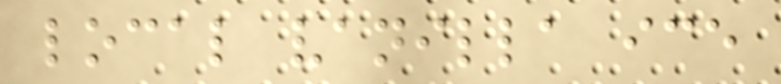local vanilla ice
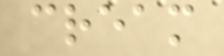cream
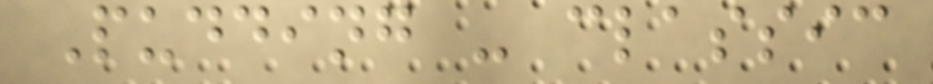Pudding - classic
